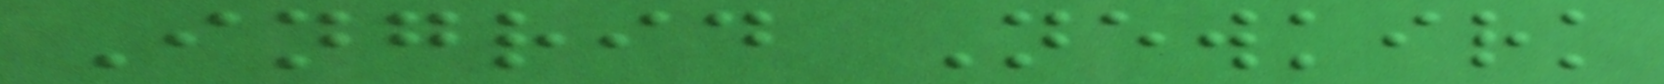Ingrid Newkirk
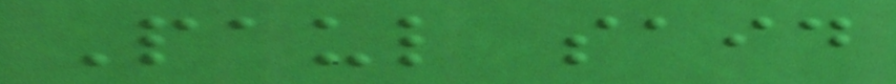Paul said
